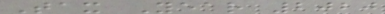Tax Year 2020
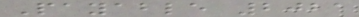Payable 2021
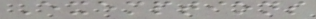Exemptions
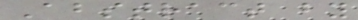Abstract by
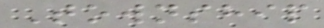Township
